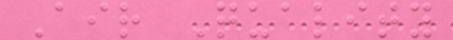Air Quality
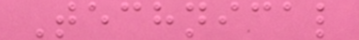Technical
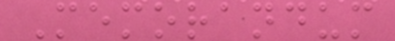Memorandum
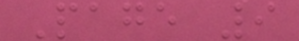Page 9
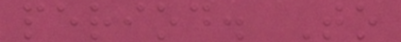period. To
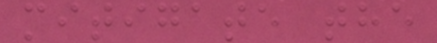mitigate the
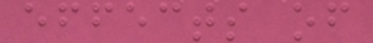effects of
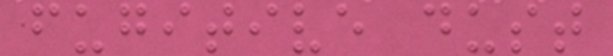fugitive dust
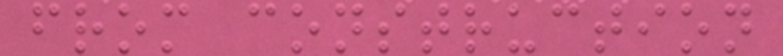from construction
